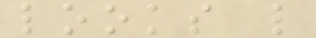looks like
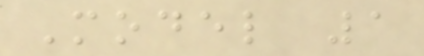Model 1
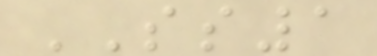SS1
